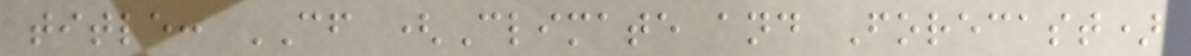title: CF (Climate and Forecast)
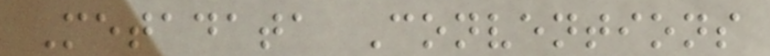Metadata Conventions
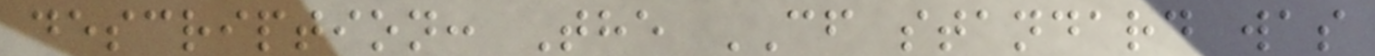description: The CF standard was
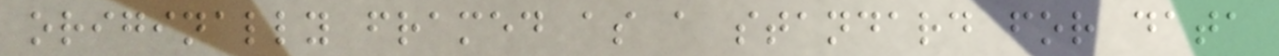originally framed as a standard for data
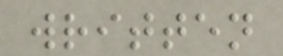written
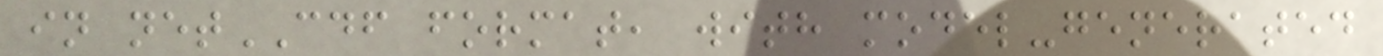in netCDF format, with model-generated
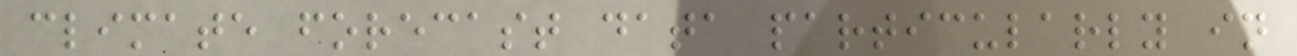climate forecast data particularly in
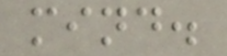mind.
